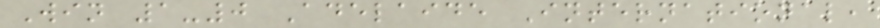Win 1-0 Adelaide International,
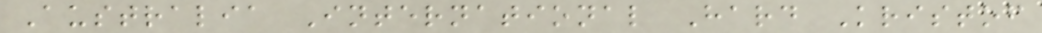Australia International Hard Kristof
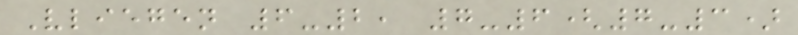Vliegen 6-2, 7-6(7-3)
